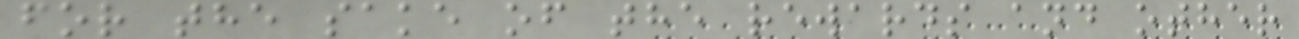for the sake of the rewards and other
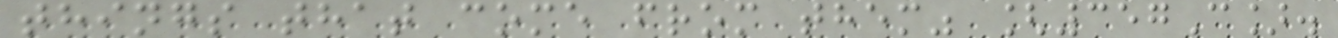things that come from them" [357C].
